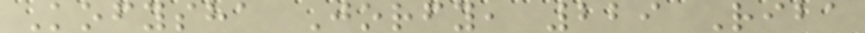Kofysha Jorfy, 229 Riba
